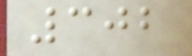302
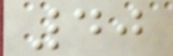40
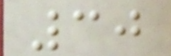30
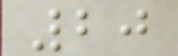20
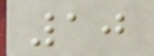10
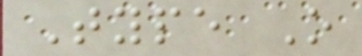Type O
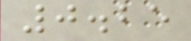0.25
